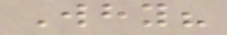Why?
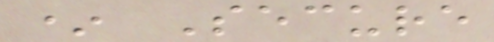* Secure
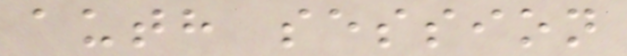auth session
